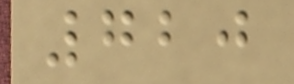720
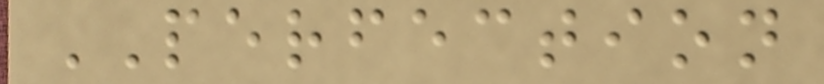PERFECTION
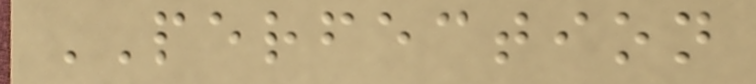PERFECTION
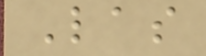Las
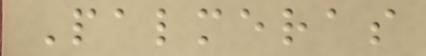Palmeras
